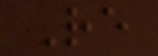Re
